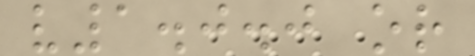v1.0.0 or
